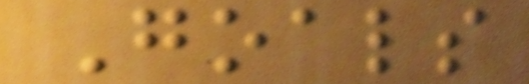Goals
